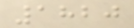1820
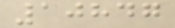10847
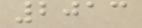2013
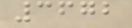3672
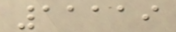11119
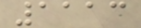1113
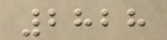2828
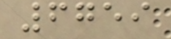6759
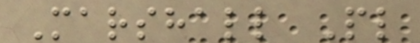Marshall Pl
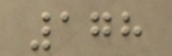178
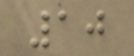10
